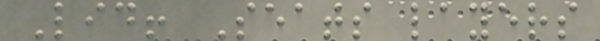Lid! Seats layers
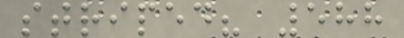striped? 588
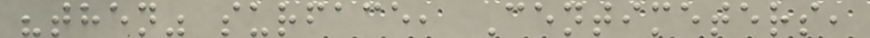"then" surface, Centimeters,
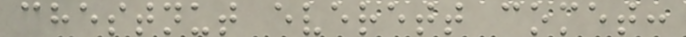chestnut everett comet:
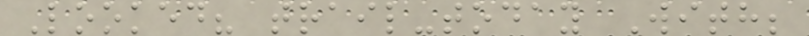Looked? trail-today With;
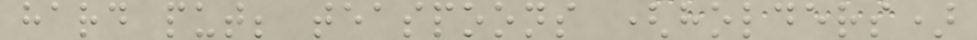hard put; teaspoons (holders)
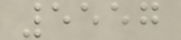5557
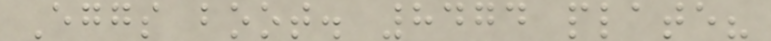Eggs boot. 8474 plate?
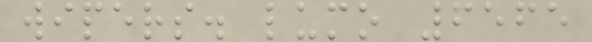wipers. lumo 6565
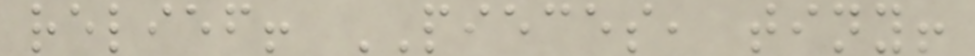relief! PIECES, tiny!
